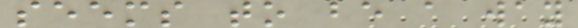seems to be a way
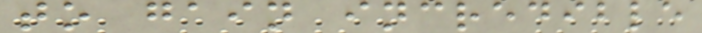to gain incredible
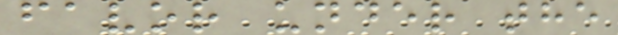favor under the
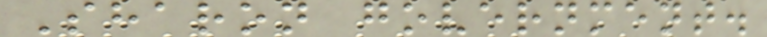Sharon government.
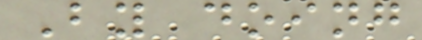By doing
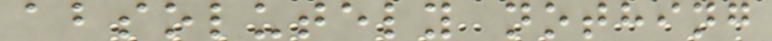absolutely nothing
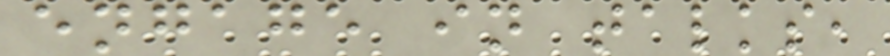engage in talks,
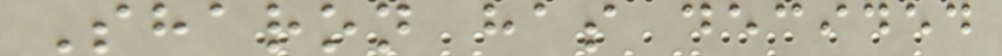Sharon has decided
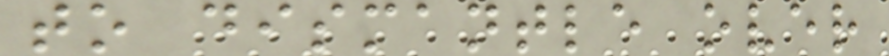to dismantle over
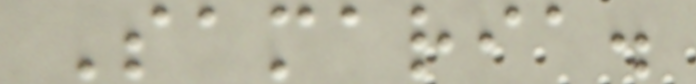Samaria.
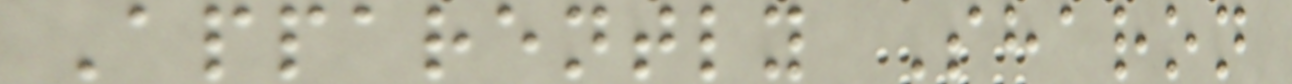Apparently Sharon
